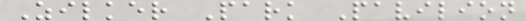Zilker Park Pavilion
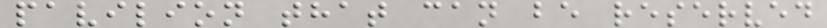pavilion that can be reserved
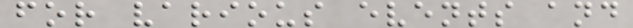for various events and
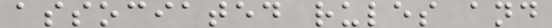associated rules and
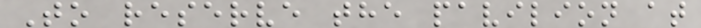To reserve the pavilion at
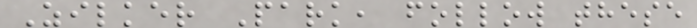Zilker Park, follow these
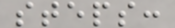steps:
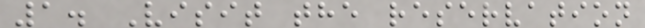1. Visit the reservation
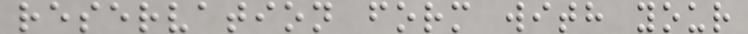reservation form with your
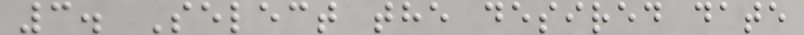3. Select the desired date
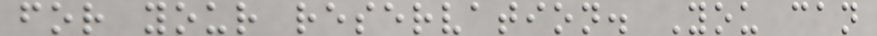for your reservation. You can
